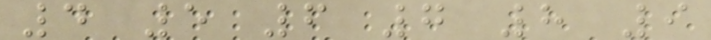4 5 6 7 8 9
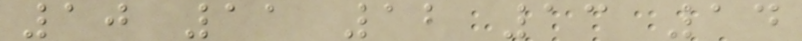10 11 12 13 14
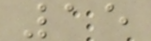15
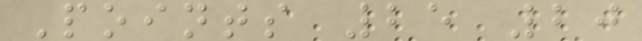Points 25 20
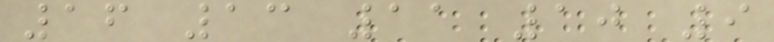16 13 11 10 9
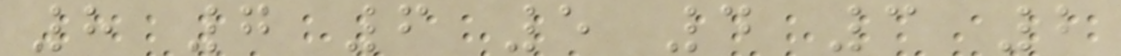8 7 6 5 4 3 2
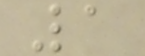1
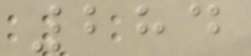284
